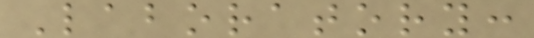Laboratory:
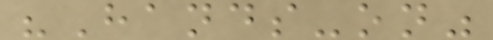"Hands-on"
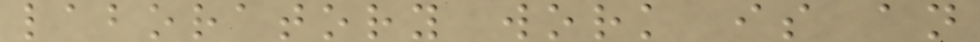laboratory work is an
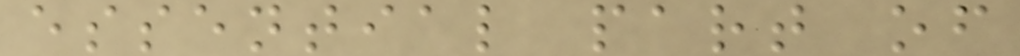essential part of
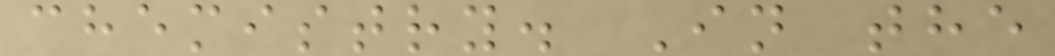chemistry. In the
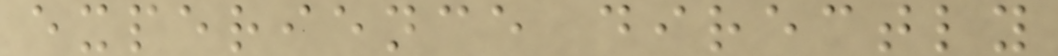experience directly
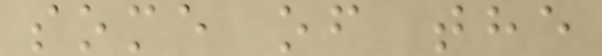some of the
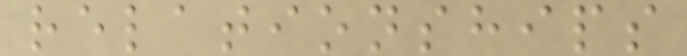relationships
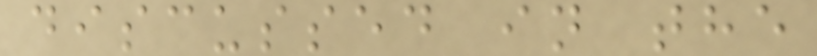discussed in the
